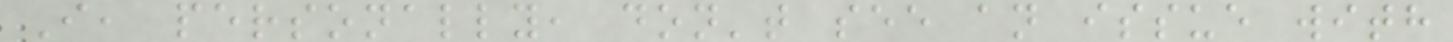I, personally, don't see an issue with
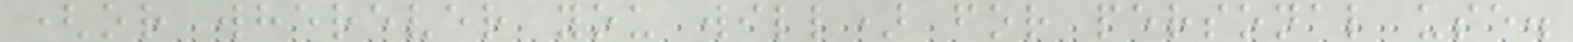(or wherever you will) for personal use.
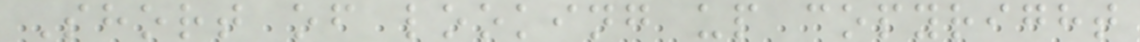Short of looking up copyright
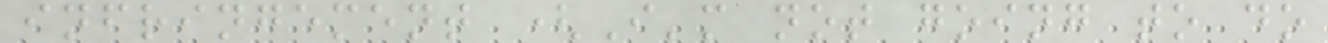infringement (I'm not going to do
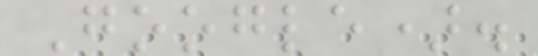Google).
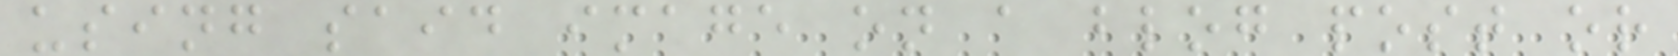using said image on a blog post or
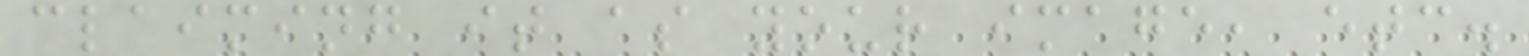claiming it as your image, etc.
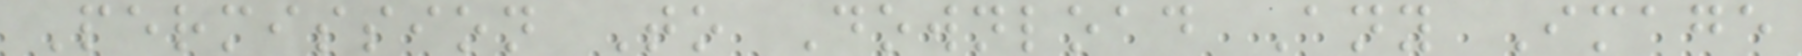Permission To Download Any Image
